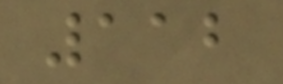112
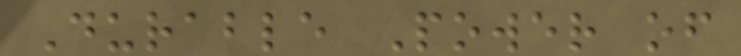Durable Power of
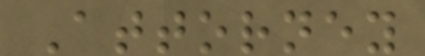Attorney
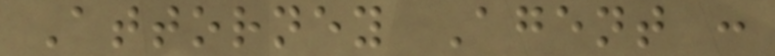Attorney Agent :
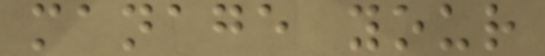manage your
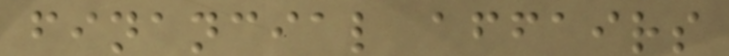financial affairs
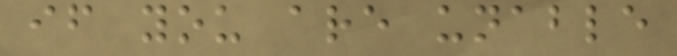if you are unable
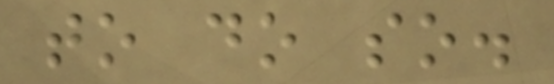to do so.
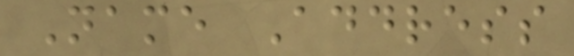Name Address
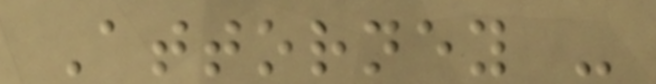Attorney -
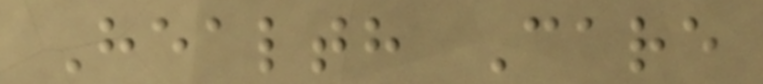Health Care
